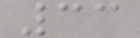33
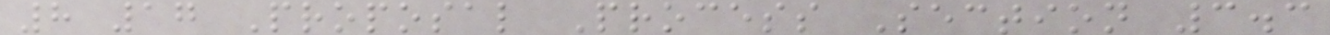8 17 Proposal Process Section 3.3
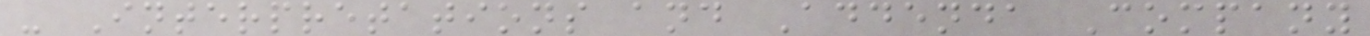- Interpretations and Addenda Company
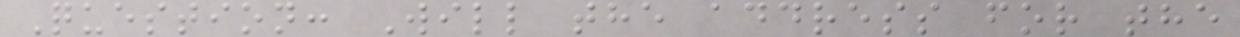Question: Will the address for the
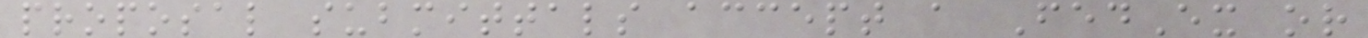proposal submittals accept a FedEx or
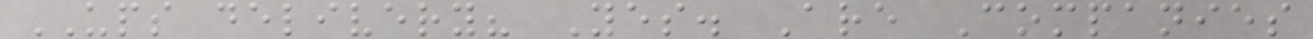UPS delivery? Yes. Are Companies
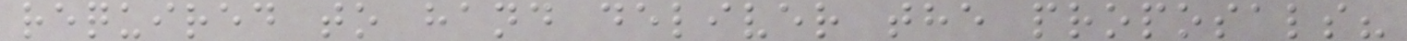required to hand deliver the proposals?
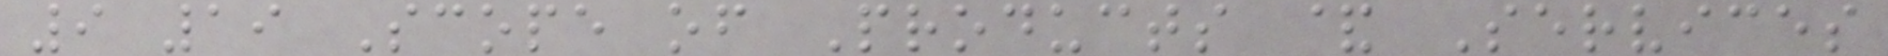9 19 Scope of Products & Services
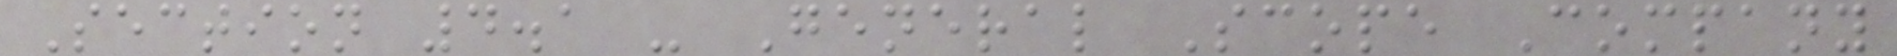Section 4.1 - General Scope Company
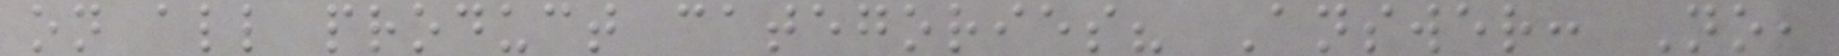on all product categories? Answer: No,
